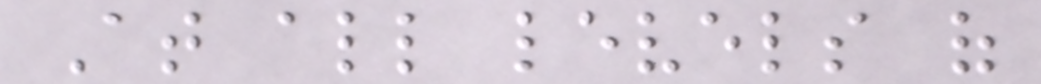At all levels of
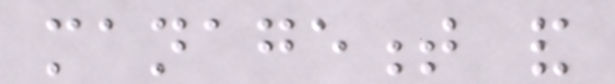management and
